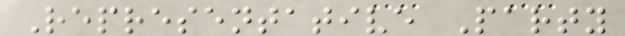Representative Party
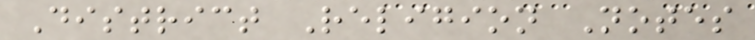District Religion Notes
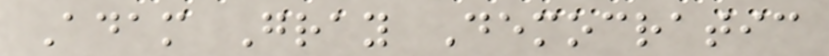Adam Gray Democratic
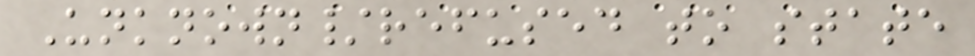Unknown/refused to state
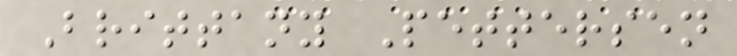Brittany Pettersen
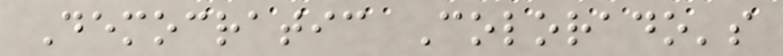Democratic Colorado's
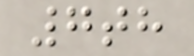7th
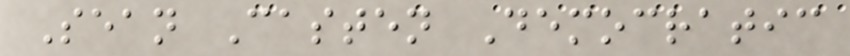Sean Casten Democratic
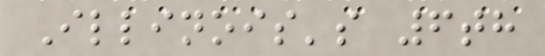Illinois's 6th
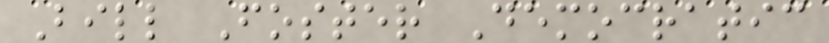Bill Foster Democratic
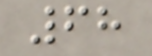68
